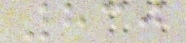830
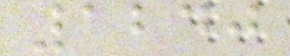1240
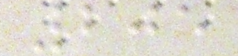205
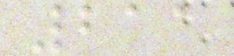211
